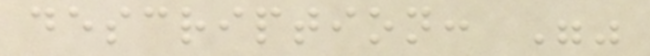description: ""
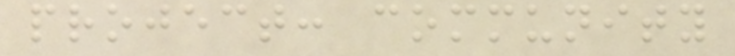project: community
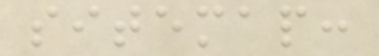sitemap:
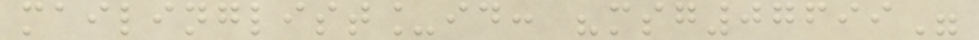mailinglist_id: "msg07699"
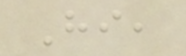Hi,
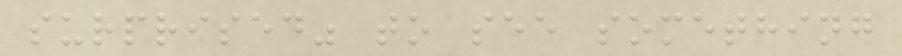surprised" to see something
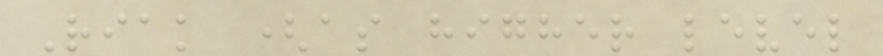Riak (as higher level
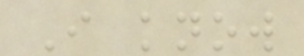I know
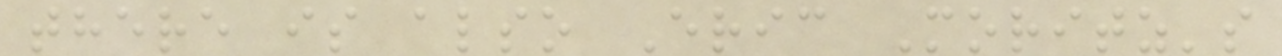there is also Eric Moritz's
